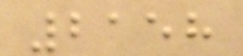2158
